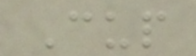Cup
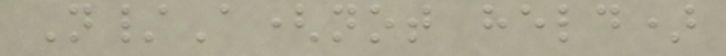N/A(not held)
